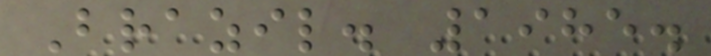Brazil. 1985.
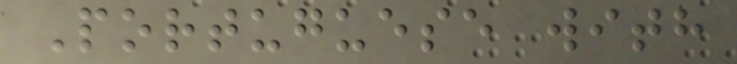Portuguese with
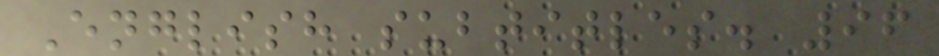English subtitles. 96
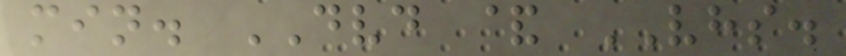min. DVD & VHS.
